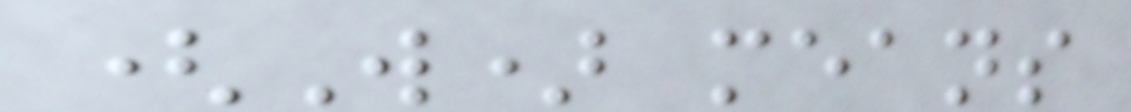(W) means
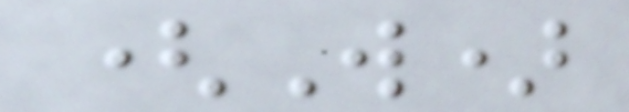(W)
